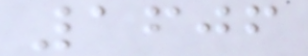1606
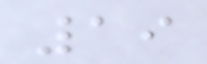19
